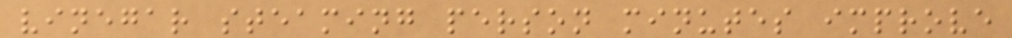vinegar steaming person minutes improve
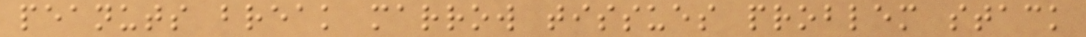peanuts break marrow tissues problem stack
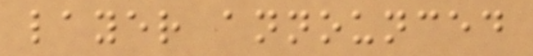layer announced
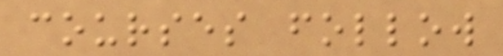courses follow
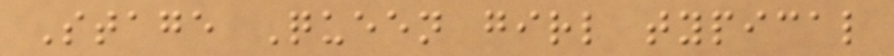Stage Queen girl typical
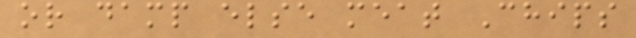or damp else meat Chips
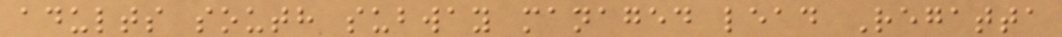adults south subway managed lead Regatta
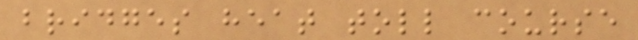bridges heat toll course
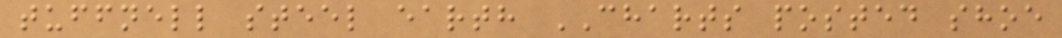tuffnell steel earth CHARTS posted shoe
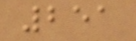251
